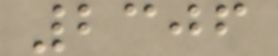2306
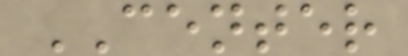CENTER
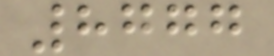8777
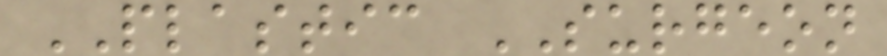PLASTIC SURGEON
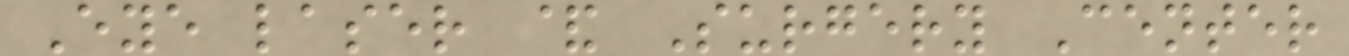Eye laser & Surgery Center
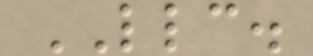LLC.
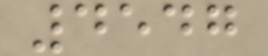4547
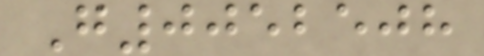G0052508
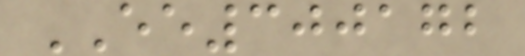EE300172
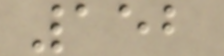152
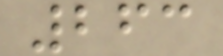263
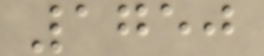1750
